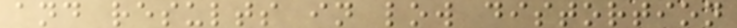and results in low distortion
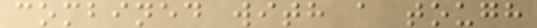combined with a tough
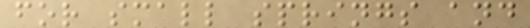for small springs and
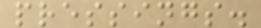pressings.
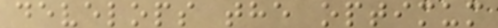develops the optimum
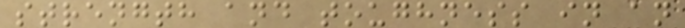strength and toughness in an
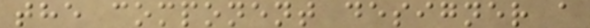the component designer a
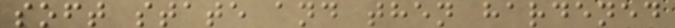soft state and then hardened
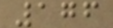176
